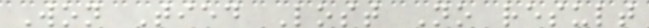Won Tied Lost No result
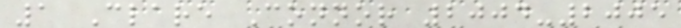1 Clare Connor 2004-2005
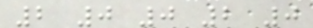2 0 0 2 0
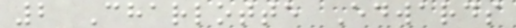2 Charlotte Edwards
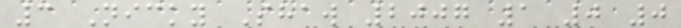3 Nicky Shaw 2007 1 0 0
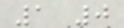1 0
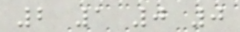2 1 0 0
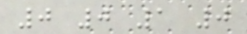0 0 1 0
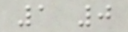1 0
